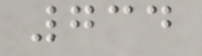734
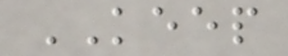KEEP
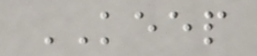KEEP
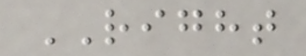RIGHT
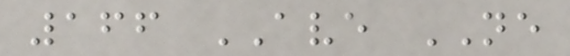166 AVE NE
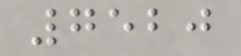7520
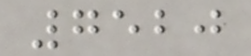7520
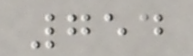754
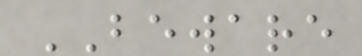BEWARE
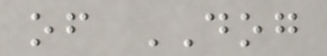of DOG
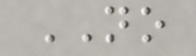NO
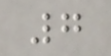7
